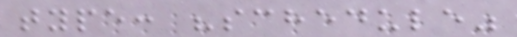type: "schedule"
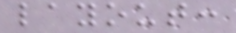layout:
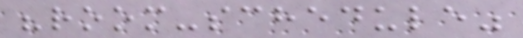"room-schedule"
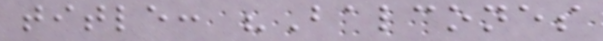title: "Balcones
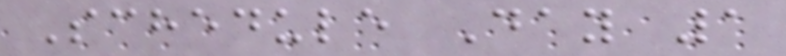Schedule Day 1
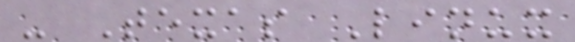- Texas Linux
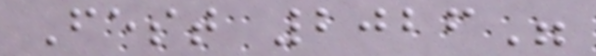Fest 2026"
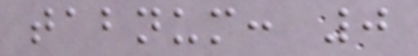tabnum: 0
